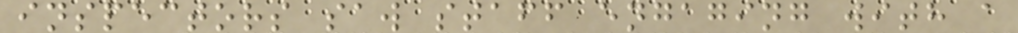inspectors saw staff engaging with a
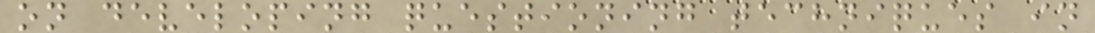on developing questioning techniques in
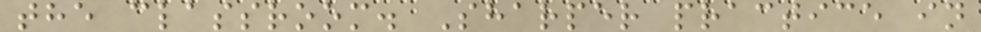the classroom. Sharper practice in
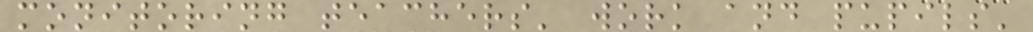monitoring teachers' work and pupils'
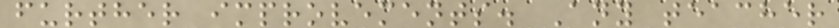further improvements. Any teacher
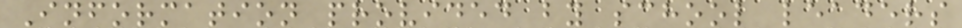Information provided by school leaders
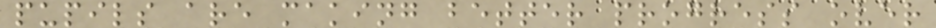pupils are making better progress over
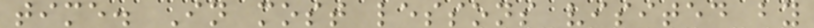time. In most lessons visited by
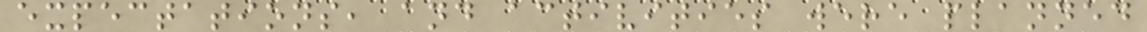expectations, and activities were planned
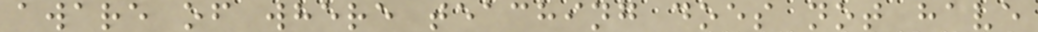aware of where teaching does not have
